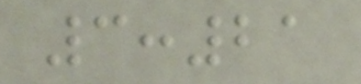3:21
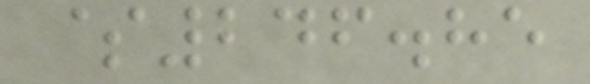$246.85
